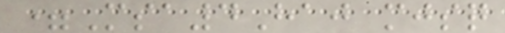=Msa4Haj mjsq
